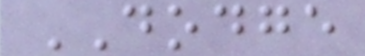DODGE
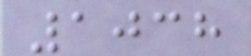1038
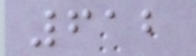612
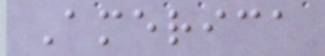America
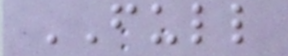FULL
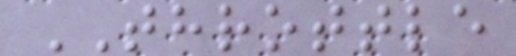THROTTLE
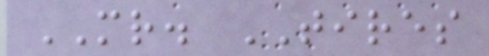MR. TIRES
